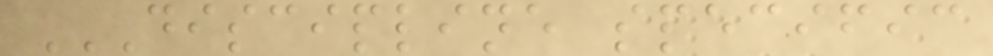DISCIPLINE SPECIFIC
